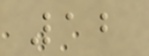12
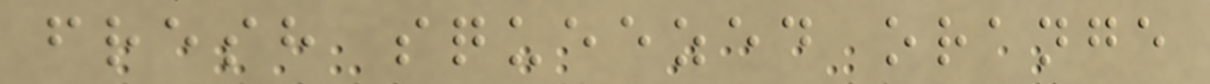fresh squeezed orange
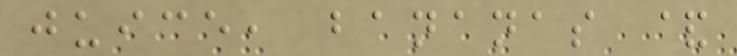juice, bananas &
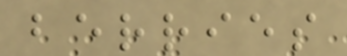berries
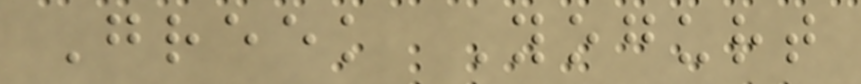Greek Yogurt
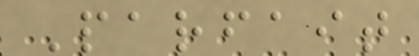Parfait
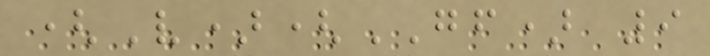(V)(GF) 9
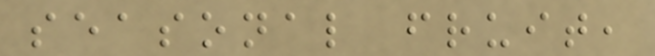seasonal fruit,
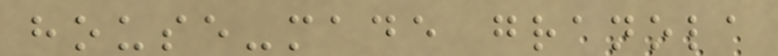house-made granola
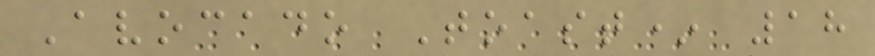Avocado Toast* 18
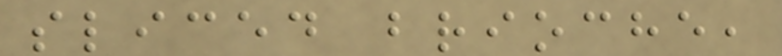sliced brioche,
